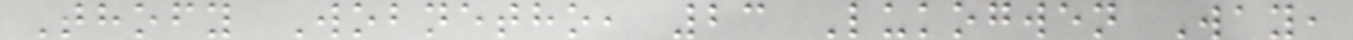Thofy Wobnetho, 23 Lukogwen Way,
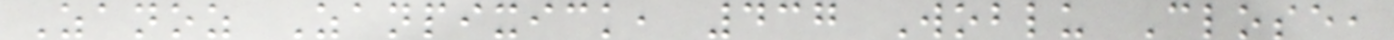Zanoz Zanpixick, 437 Woblu Close,
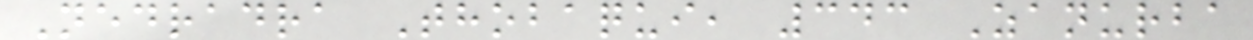Nedradra Thobaqui, 343 Zanurba
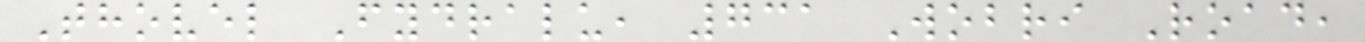Thovel Fydralu, 731 Wobri Road,
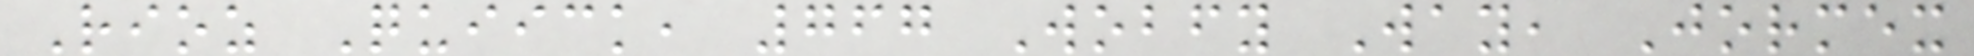Rioz Quiick, 767 Wobfy Way, Jormex
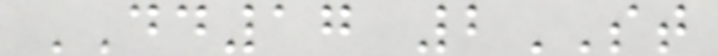DD17 2ST
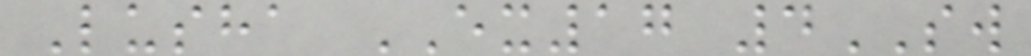Lusha EX17 4SW
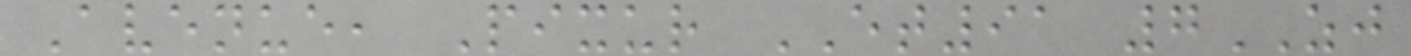Avenue, Pixur ET91 7ZJ
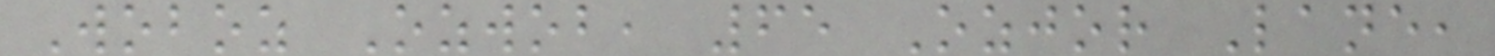Woboz Ozwob, 65 Ozjor Lane,
